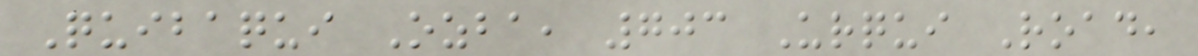Quibaqui Ozba, 703 Urqui Road,
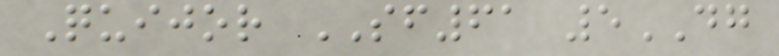Quijor SF61 5DG
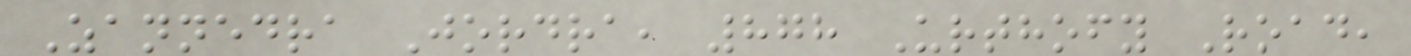Zannedra Jordra, 878 Urthofy Road,
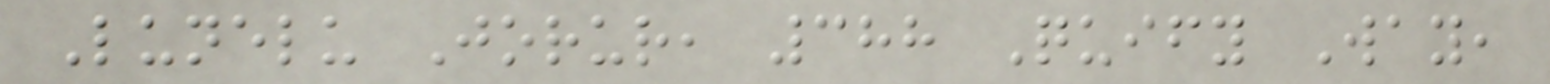Lunelu Jorur, 388 Quify Way,
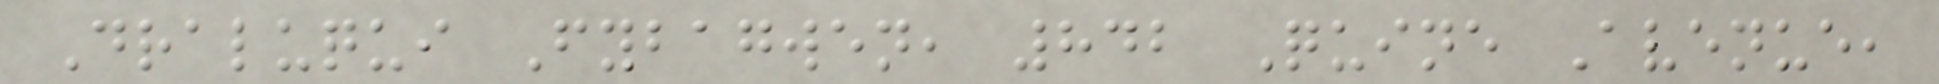Draluqui Fybagwen, 842 Quine Avenue,
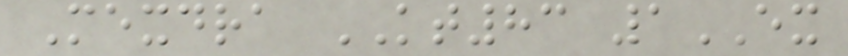Mexdra KT83 1EX
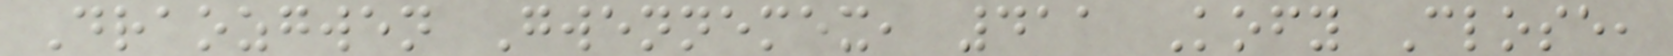Draozgwen Gwennemex, 411 Kofy Close,
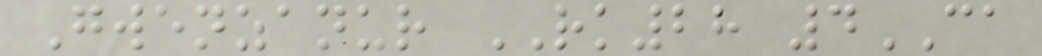Gwenzanur RK28 4CA
